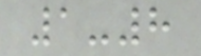1-8
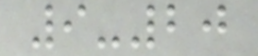9-20
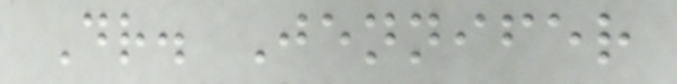Dr. Jennifer
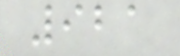921
